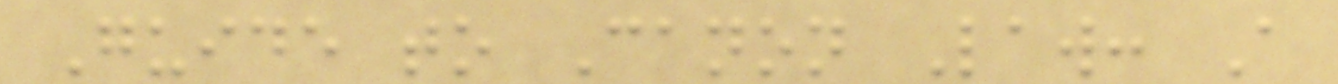Guide to Canon Law: A
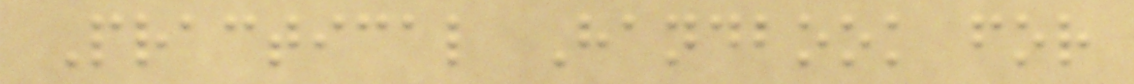Practical Handbook for
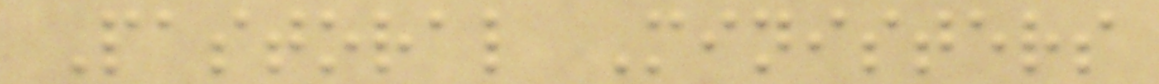Pastoral Ministers
